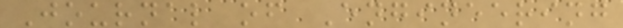Journal of Engineering
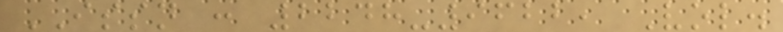ISSN : 2248-9622, Vol.
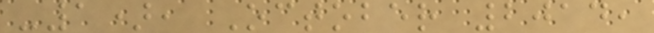-1), October 2014,
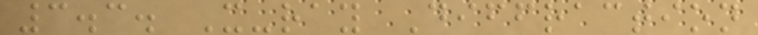3.3. X-ray Diffraction
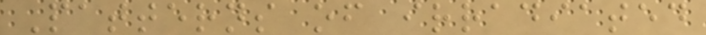Patterns of irradiated
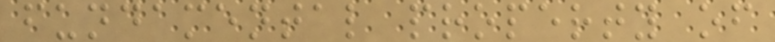fundamental property of
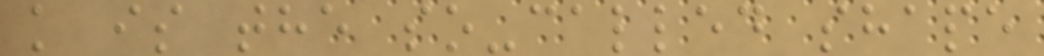k is the so-called shape
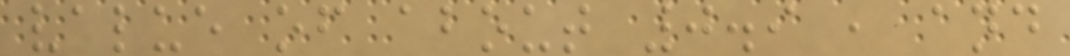value of about 0.9 , and
